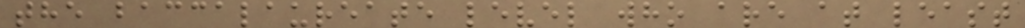the baccalaureate level who are at least
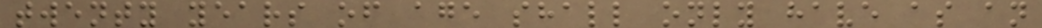twenty years of age shall only have as an
